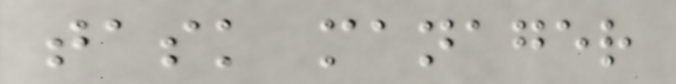task manager
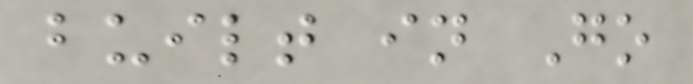built in Go
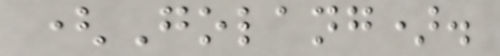(Golang).
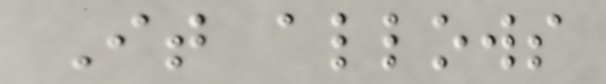It allows
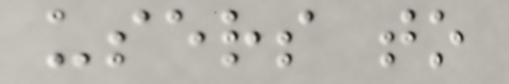users to
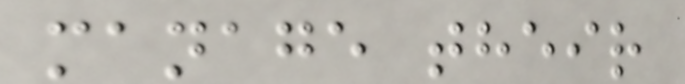manage their
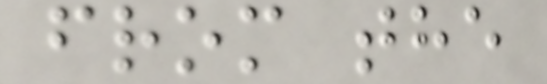from the
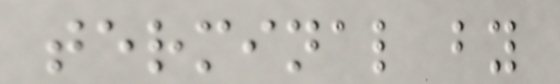terminal by
